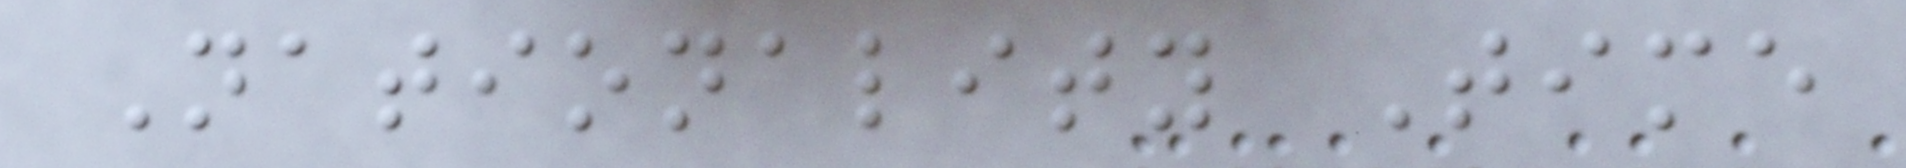Nationality Time
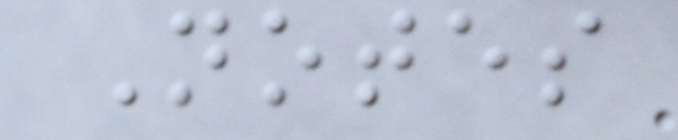Notes
